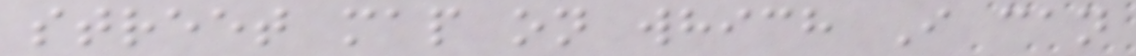street map on which I can
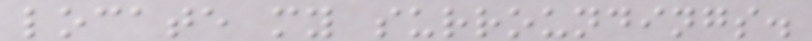locate my surroundings.
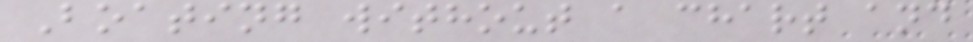Boating without a chart and
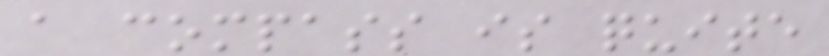a compass is quite
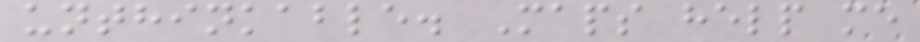unthinkable. Maps help me
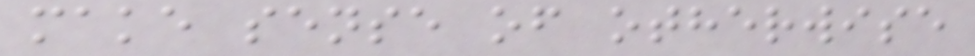make sense of otherwise
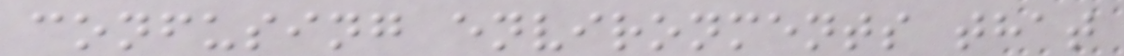confusing environments that
